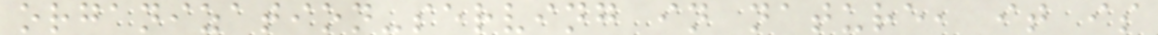organization-serving in nature, it is
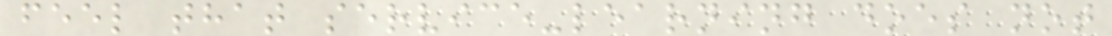feel that service-learning does not
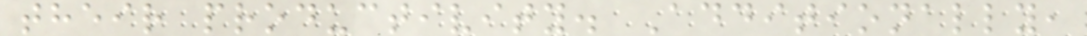their productivity. Additionally,
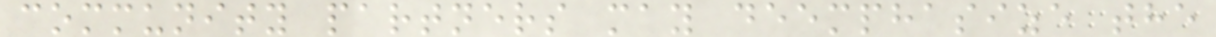community partners may deemphasize the
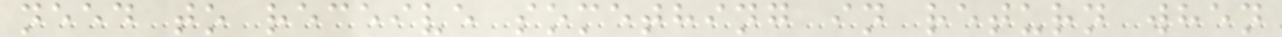need to receive something in return when
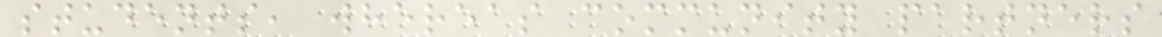students, whereas community partners
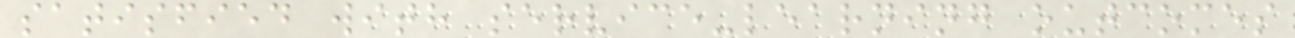satisfied with service-learning outcomes
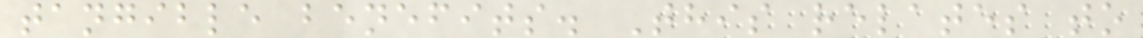tangible benefits. This relates to
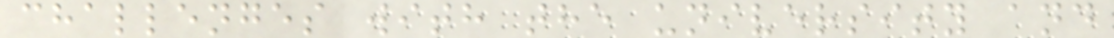challenges with the university and
